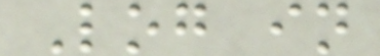Log in
